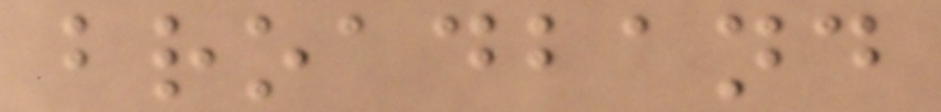broadband
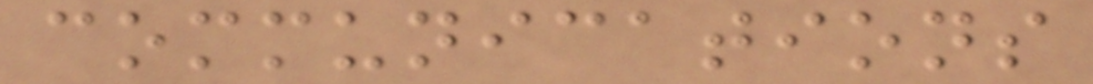communications
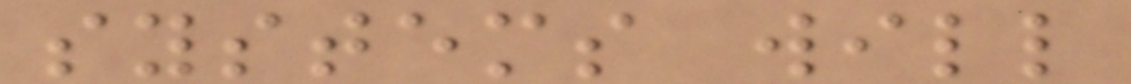systems will
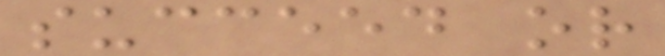succeed or
